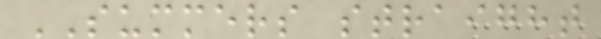SUMMERS straight
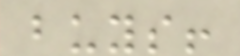buys!
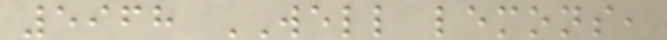5968 WELL lemons,
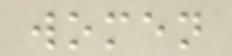women
